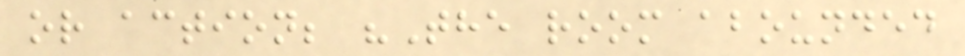or action; "The room abounded
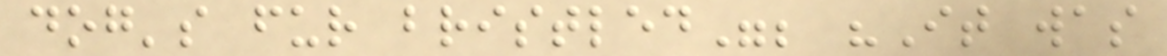dog's fur bristled"; "It was
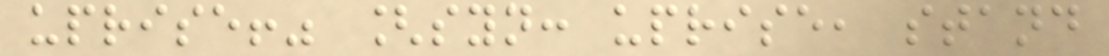uprise!" [syn: uprise, stand
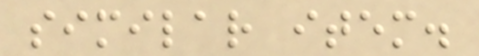similar item.
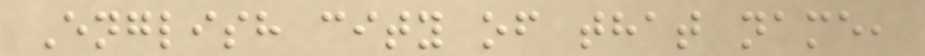English city of that name,
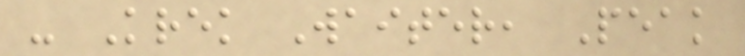- Krek Waiter, Peak
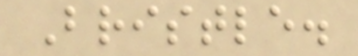Bristle.
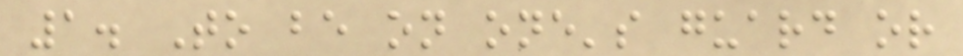1. To be on one's guard or
